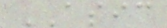ASIC
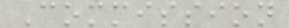Commission
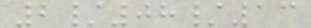2/08/13
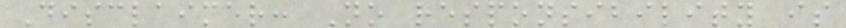Disclaimer: No responsibility is
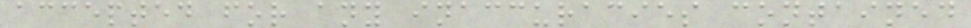accepted for any inaccuracies contained
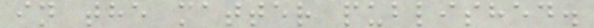in the matter published.
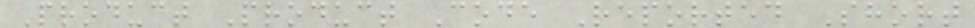Product Product Code Reported Short
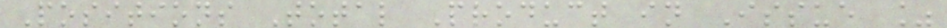Positions Total Product in Issue %
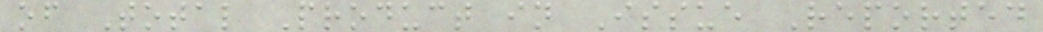of Total Product in Issue Reported
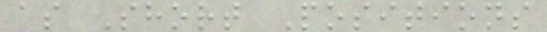as Short Positions
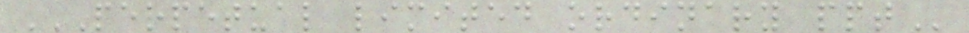PERPETUAL LIMITED ORDINARY PPT
